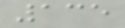135
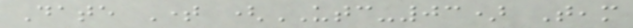Date Time (UTC-03) Team
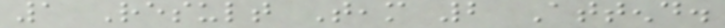1 Result Team 2 Attend.
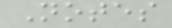Notes
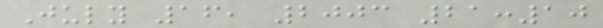July 16, 2003 21:10
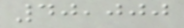40,000
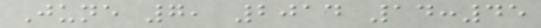June 7, 2014 14:45
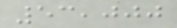53,000
